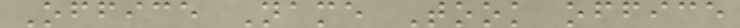Office Name Took office
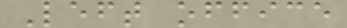Left office
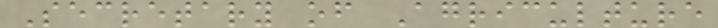Secretary of Agriculture
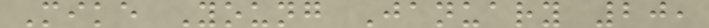Mike Young January 20,
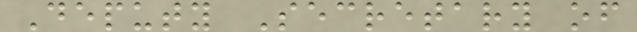Deputy Secretary of
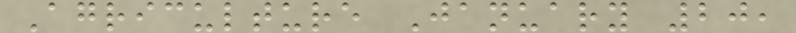Agriculture January 20,
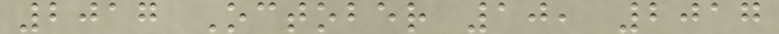2017 October 10, 2017
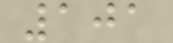101
